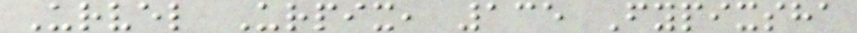Urvel Urpix, 135 Fypixsha
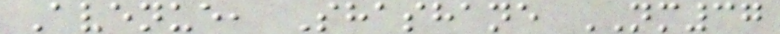Avenue, Shashane NM37
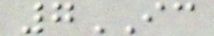7IC
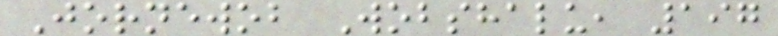Jornewob Wobshalu, 197
